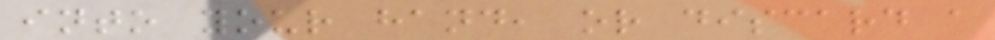into your hand, or discard a
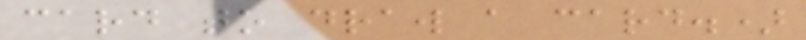card to draw a card.)
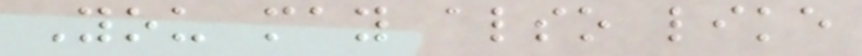You may also like
